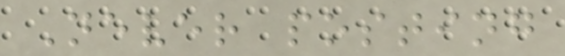Never posting
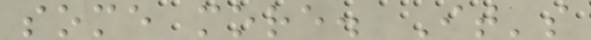some more. It's
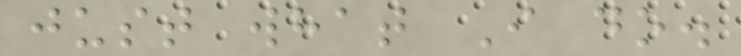just what I do.
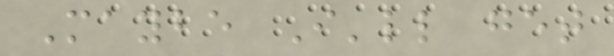Maybe I'll get
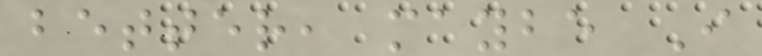better, maybe I
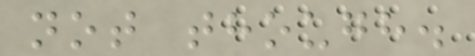not though.
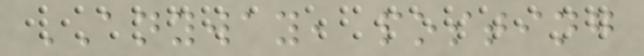ANYWAY, posting
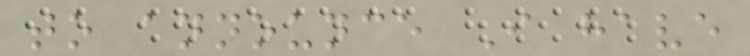to announce I have
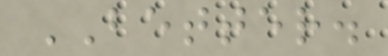BETTER.
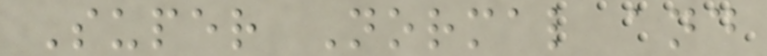Super Normal and
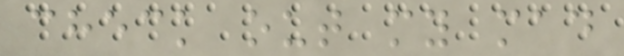check out my mad
